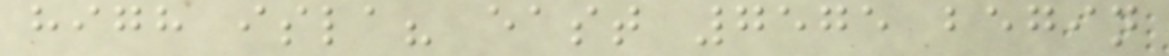high isla? east 7575 begin
